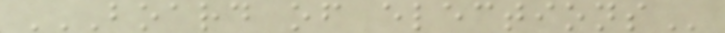BOARD OF ELECTIONS
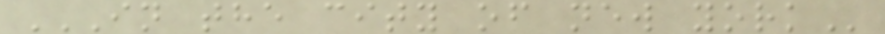IN THE CITY OF NEW YORK
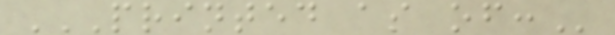PRINTED AS OF:
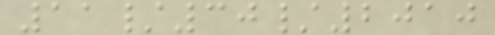11/30/2010
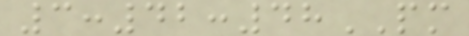3:42:48PM
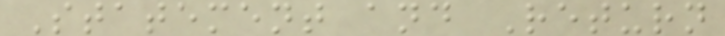Statement and Return
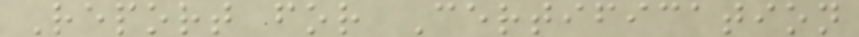Report for Certification
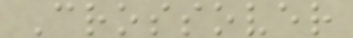Crossover
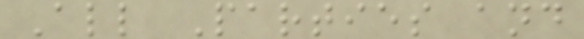All Parties and
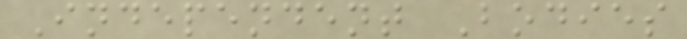Independent Bodies
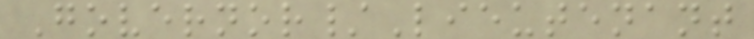Governor/Lieutenant
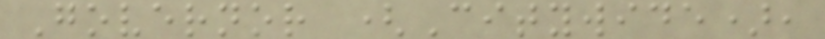Governor (Citywide),
